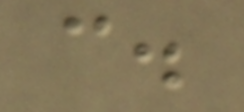c.
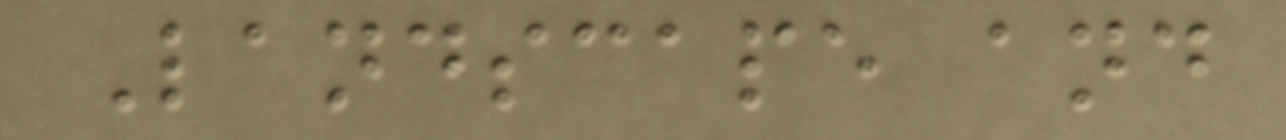Landscape and
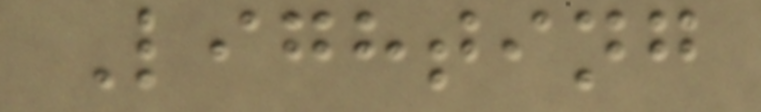Lighting
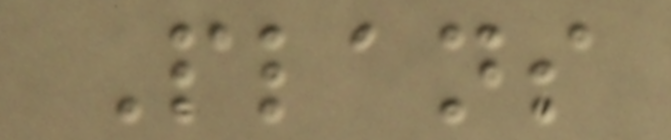Plans
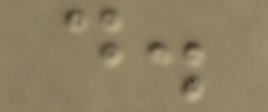d.
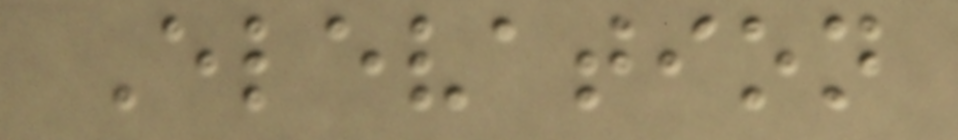Elevation
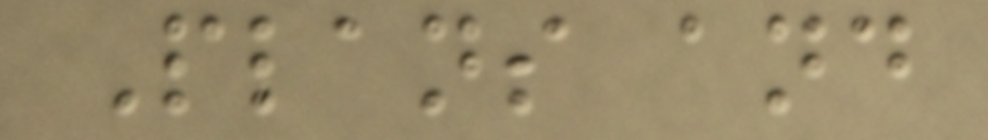Plans and
